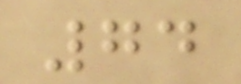74
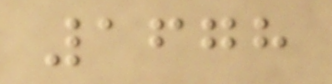1678
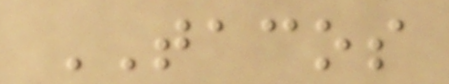TACOS
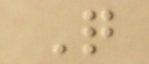Q
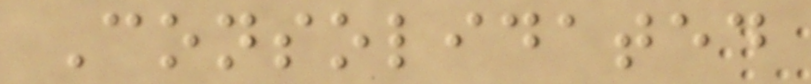Consolidated
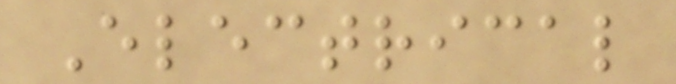Electrical
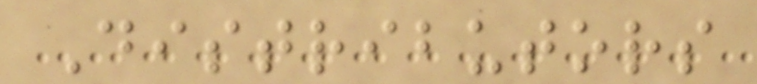Distributors
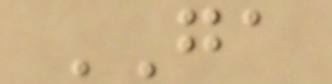GA
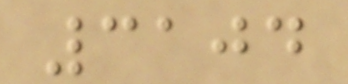3104
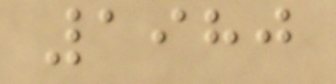1980
